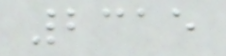2315
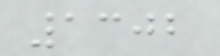1302
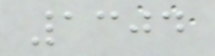1304
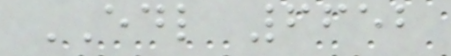EDL 6652
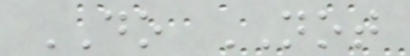DO NOT
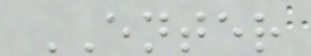ENTER
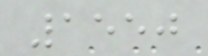1550
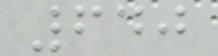640
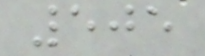505
